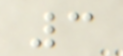3
